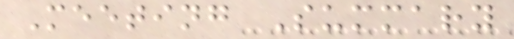Meeting Summary
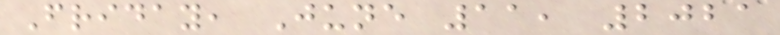Friday, June 11, 2021
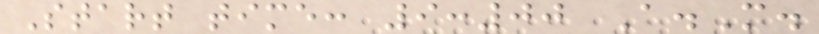Start time: 9:00 A.M.
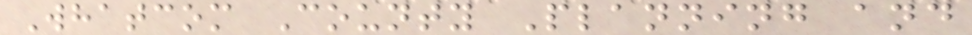Whatcom County Planning and
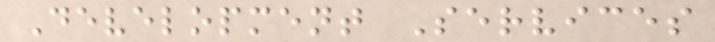Development Services
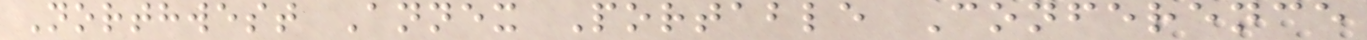Northwest Annex Portable Conference
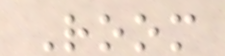Room
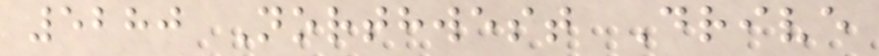5280 Northwest Drive
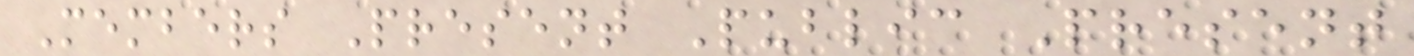Members Present Public Present
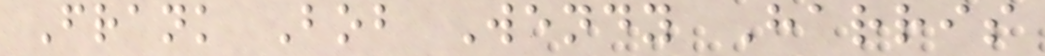Frank Bob Wendy Harris
